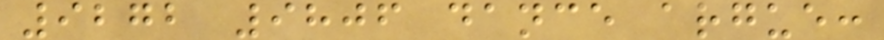9272 9806 dance argue:
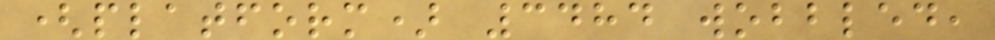(platform) 3484 wobbled,
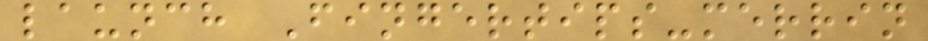launch Fingertips-merrin
